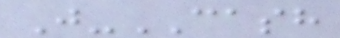J-CASH
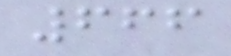666
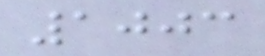1003
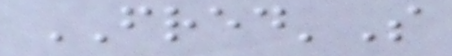FRED'S
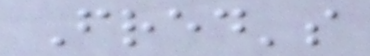Fred's
